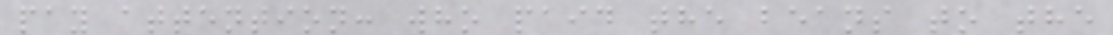pay attention: who paid the beans to the
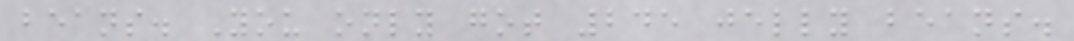beans. You only got 245 jelly beans.
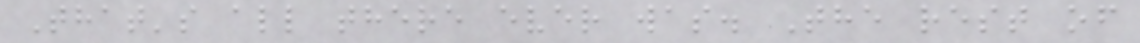That's all there ever was. The rest of
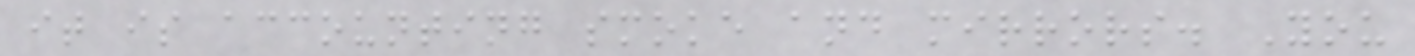it is accounting smoke and mirrors. You
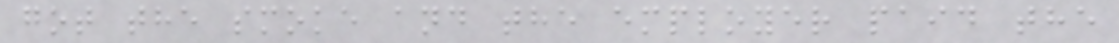got the smoke and the employer paid the
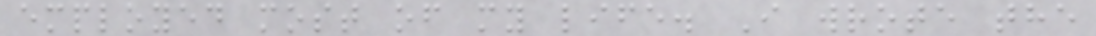employed most of my life. I wrote the
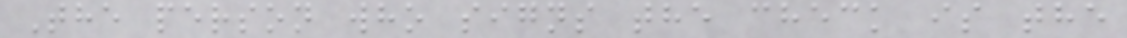The person who signs the check is the
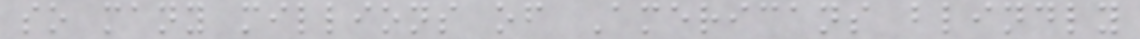so many millions of Americans blindly
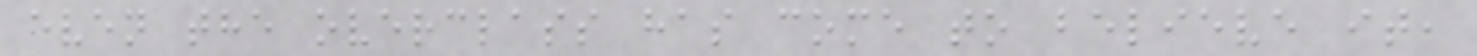even the overclass has come to believe it,
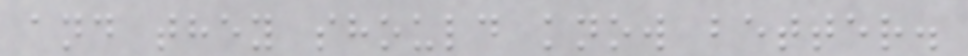and they should know better.
